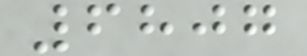6807
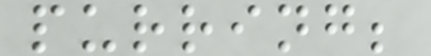purring;
